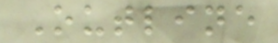Outline
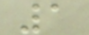1
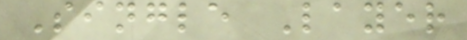Single Layer
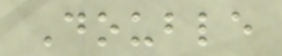Double
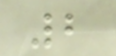2
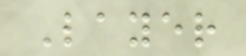Layer
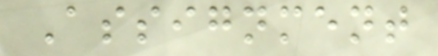Assignment
